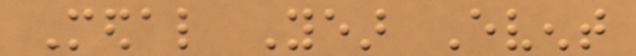Medal Year Event
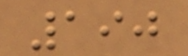190
